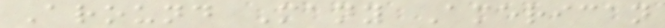Around Many American
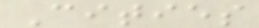Cities
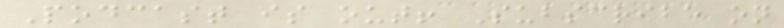Podcast is out! Subscribe on
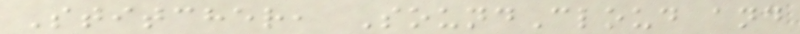Stitcher, SoundCloud and
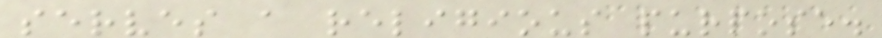serves a religious purpose.
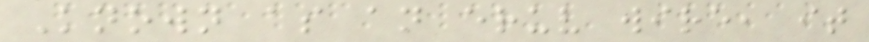Known as an eruv wire, it
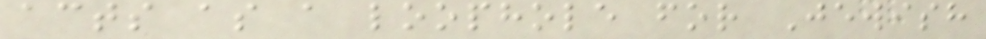acts as a loophole for Jewish
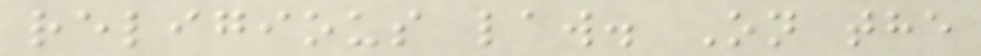religious law. On the
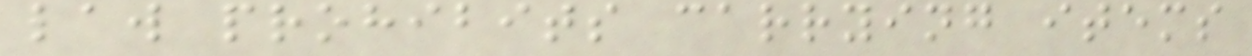law prohibits carrying items
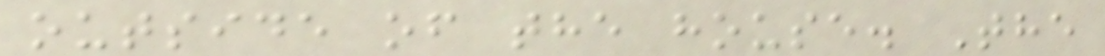outside of the house. The
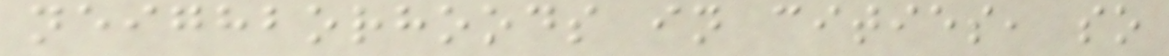neighborhoods in cities, so
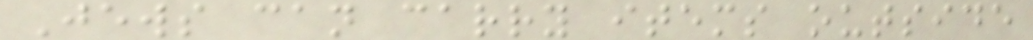Jews can carry items outside
